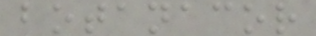botanacor
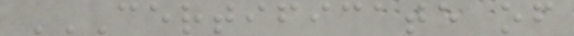CERTIFICATE OF
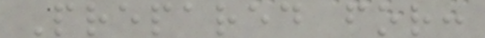Prepared for:
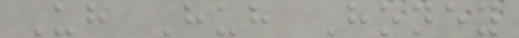Uh Huh Honey
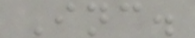Inc.
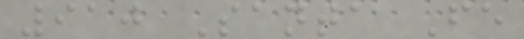910 Santa Fe
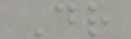Dr
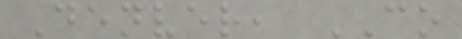Denver, CO
